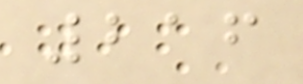216
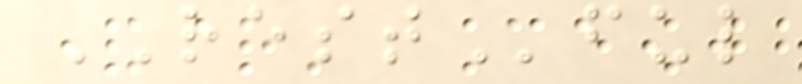RESTful
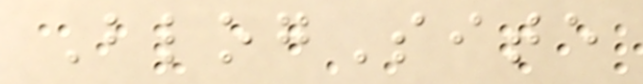BlogSite
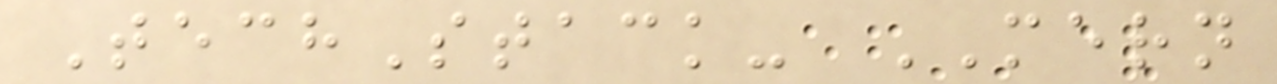TechStack- MERN
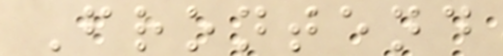Frontend
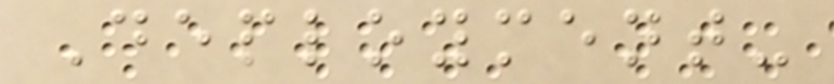Deployment-
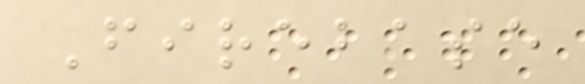Firebase
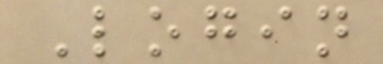Login
